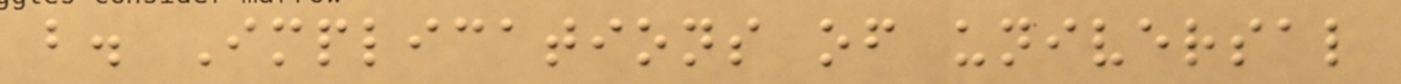b. Implications of universal
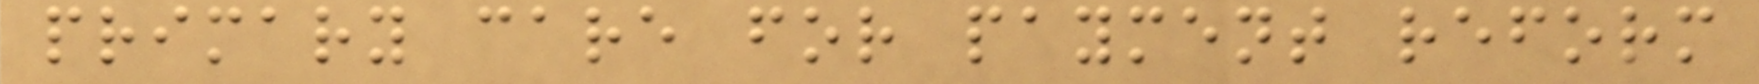primary care for payment reform
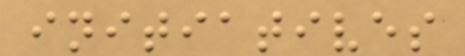initiatives
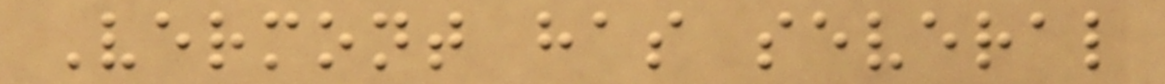Vermont has several
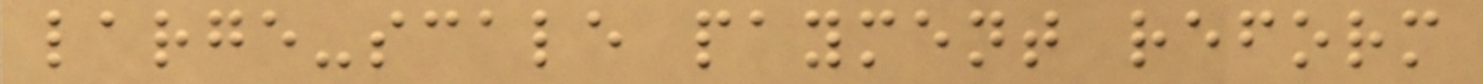large-scale payment reform
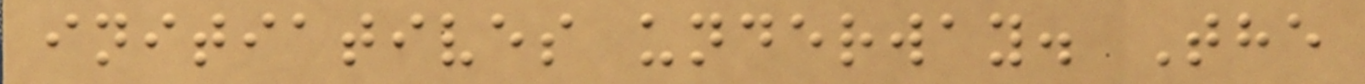initiatives underway. The
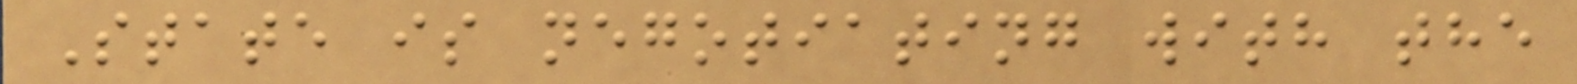State is negotiating with the
